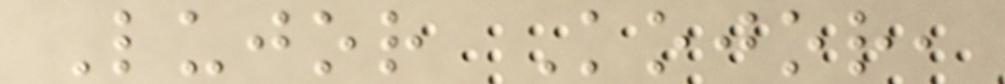Lujor Kojor,
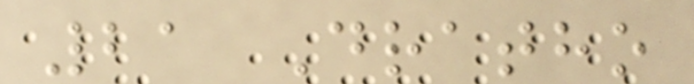21 Dratho
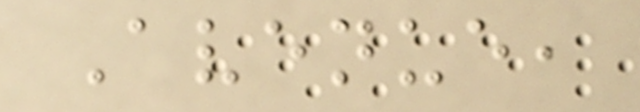Avenue,
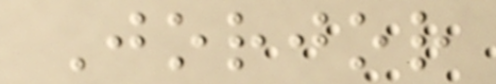Jorjor
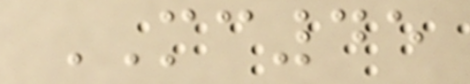MC45
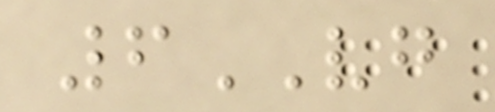6VG
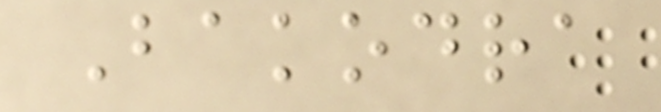Bakodra
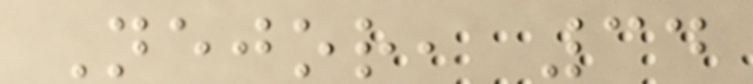Nejor, 34
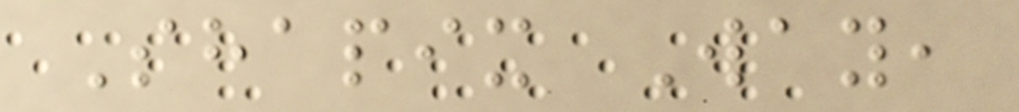Shapix Way,
